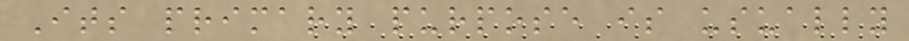Its primary purpose is usually
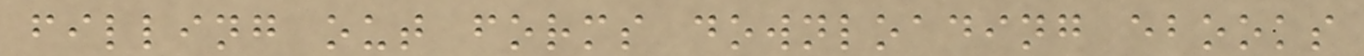filling out forms downloading ebooks
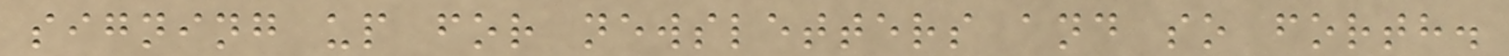signing up for newsletters and so forth.
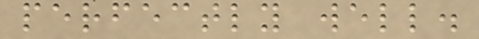perfectly well.
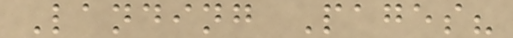Landing Pages?
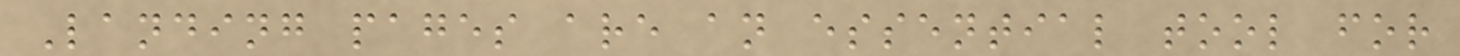Landing pages are an essential tool for
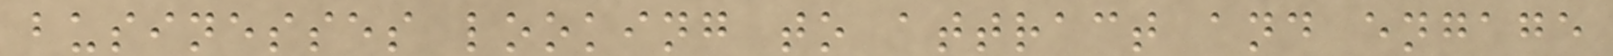businesses looking to attract and engage
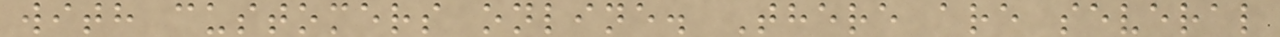with customers online. There are several
